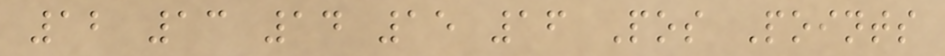12 13 14 15 16 Pos Points
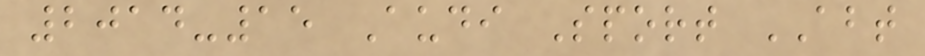2014-15 Audi Sport ABT
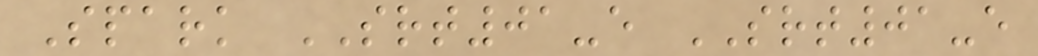Spark SRT01-e SRT01-e
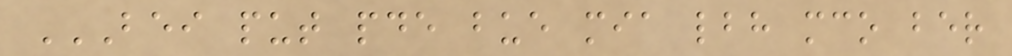BEI PUT PDE BUE MIA LBH MCO BER
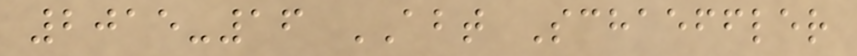2015-16 ABT Schaeffler
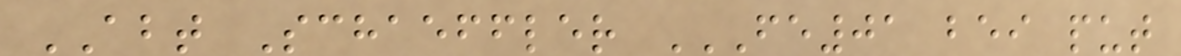ABT Schaeffler FE01 BEI PUT
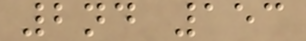2nd 153
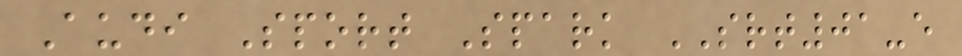Audi Sport Spark SRT01-e
